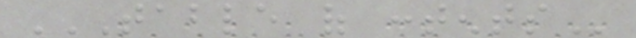TABLE OF CONTENTS
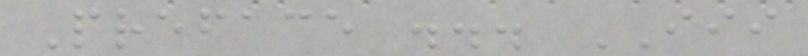Preface ... III
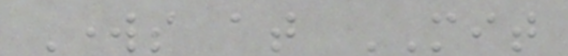Works at MIT
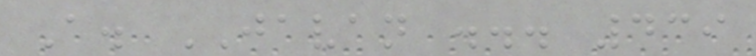A. JAVAN ... 439
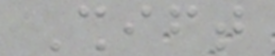Shift
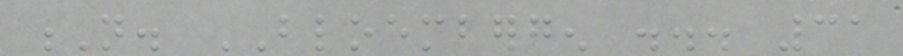N. BLOEMBERGEN ... 31
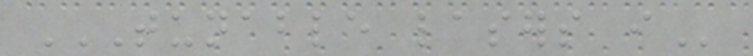TUNABLE LASERS I
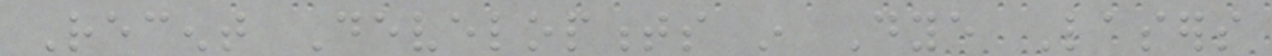Recent Developments in Dye Lasers
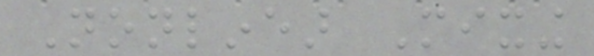Nonlinear Mixing
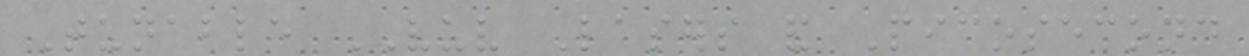Tunable VUV Lasers and Picosecond
